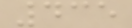435
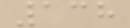138
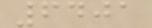6401
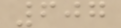607
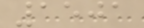1501
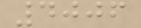4006
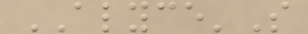ALYCE'S
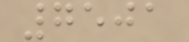7501
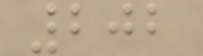202
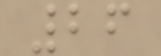26
